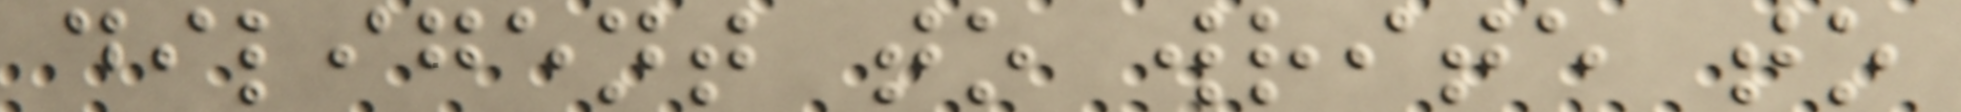diligent to write to
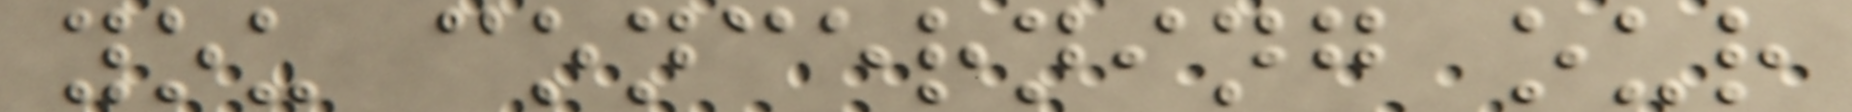you concerning our
